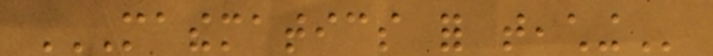MATHEMATICS FOR TEACHING
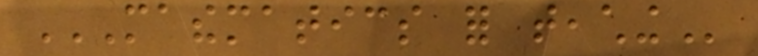MATHEMATICS FOR TEACHING
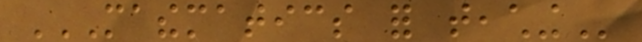MATHEMATICS FOR TEACHING
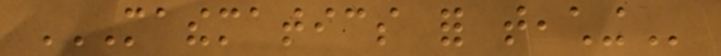MATHEMATICS FOR TEACHING
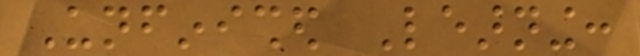Unfinished Learning:
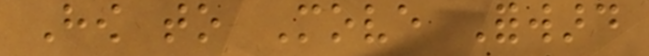How to Move Forward
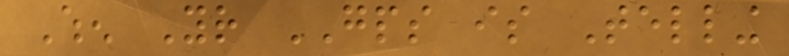When Your GPS is Telling
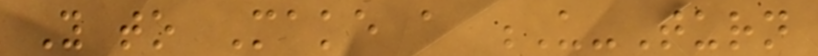You to Make a U-Turn
